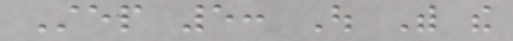Step 5: Out With the
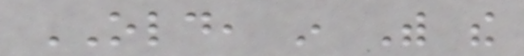OLD, in With the
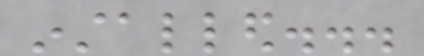installed...
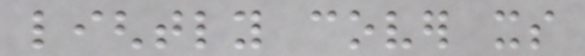lightly cover its
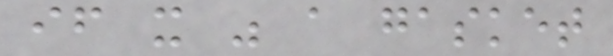if it was a gasket
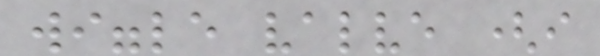wiggle valve (i
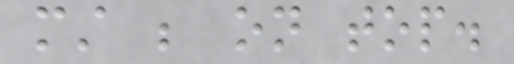must be on top.
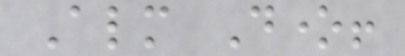Almost Done!
